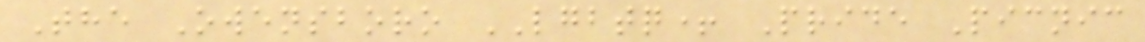The Owensboro LGBTQ+ Pride Picnic
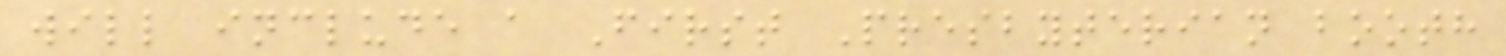will include a First Presbyterian booth
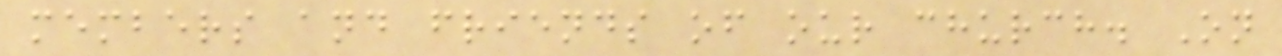members and friends of our church. On
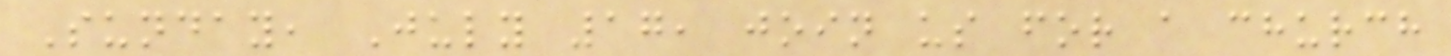Sunday, July 17, join us for a church
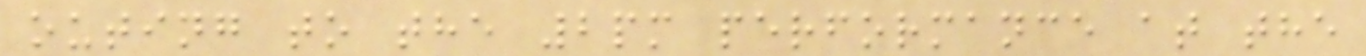outing to the 2pm performance at the
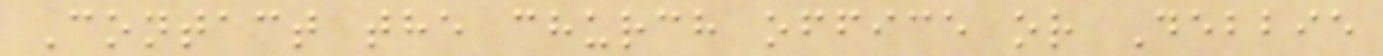Contact the church office or Debbie
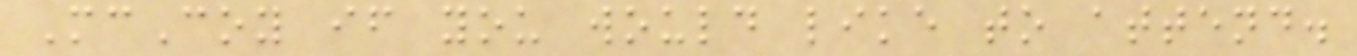McCoy if you would like to attend.
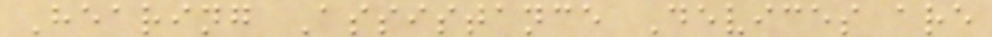Hearing Assistance Devices are
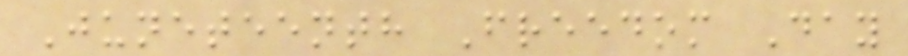Juneteenth Freedom Day
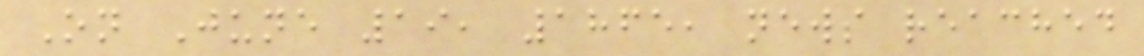On June 19, 1865, news reached
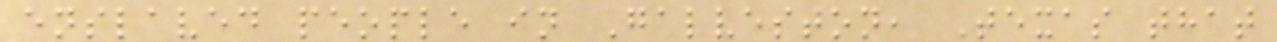enslaved people in Galveston, Texas that
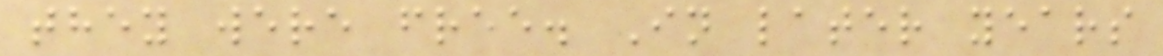they were free. In later years
